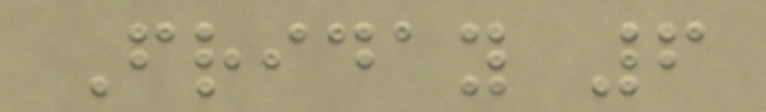Friday 6
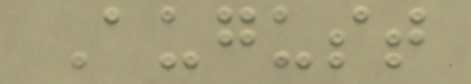August
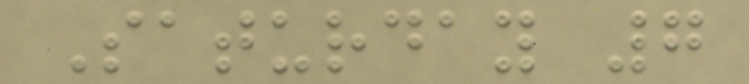Saturday 7
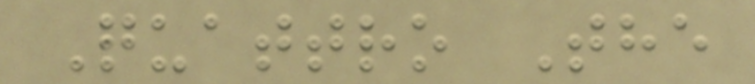Quattro The
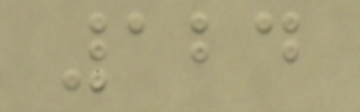124
